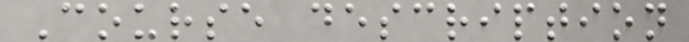Course description
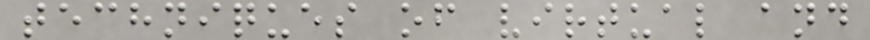techniques of virtual and
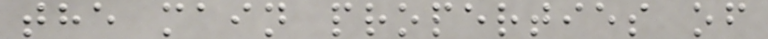the main properties of
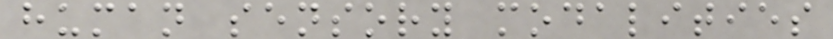human sensory modalities
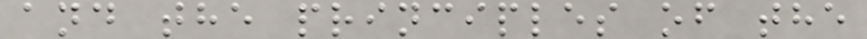and the principles of the
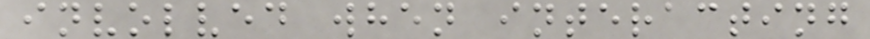involved when interacting
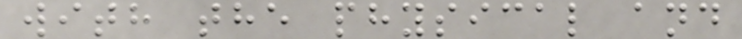with the physical and
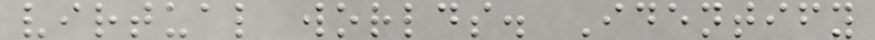virtual worlds. Identify
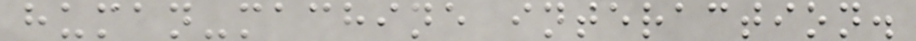human-machine interaction.
